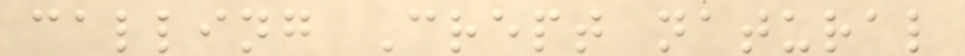calling Crept natural
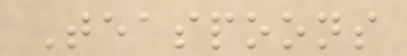Teaspoons
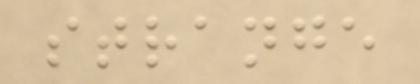strange
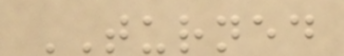TURNED
